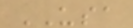USA
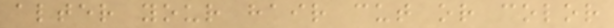alter your hair cut or color
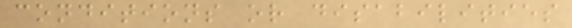conditions or disabilities
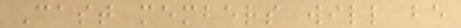Cast members will be
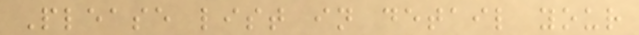Please list in detail your
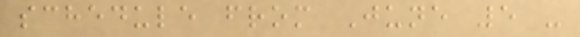schedule from June 5 -
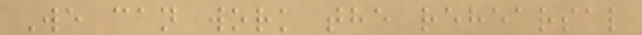We can work the rehearsal
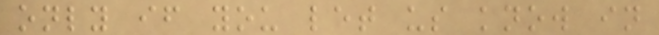only if you let us know in
